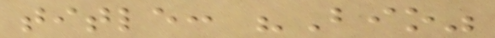title: "Bio"
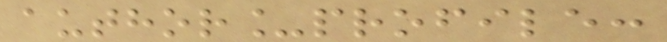author_profile:
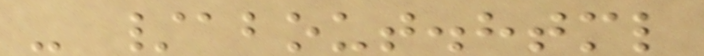- /about.html
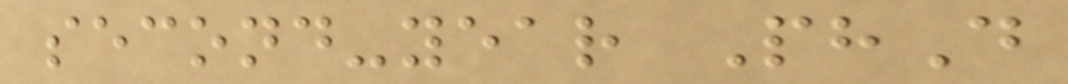second-year PhD
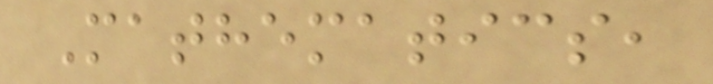Mathematics,
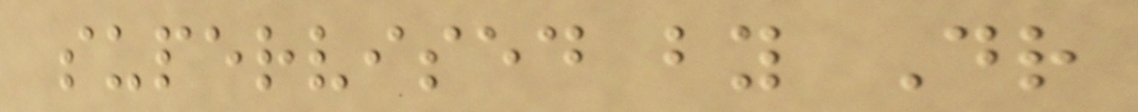supervised by Dr
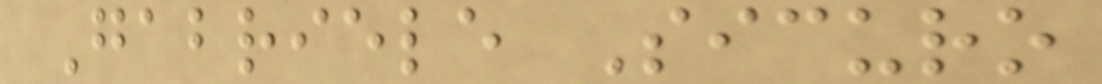Gabriele Sicuro
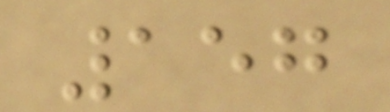157
